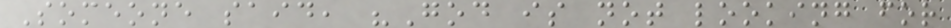Someone said, "God is not looking for
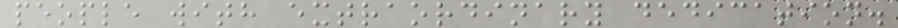people with extraordinary dedication.
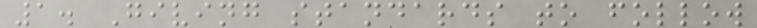1. Giving standards to follow
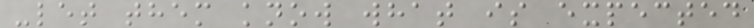-let them know what is expected
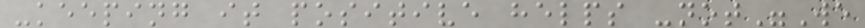-keeping it positive helps -not"We
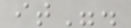it".
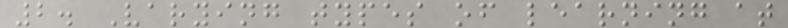2. Varying types of learning at
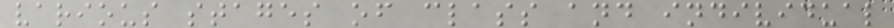various stages of class and individual
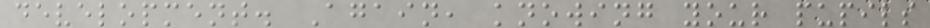development. Again, knowing your pupils
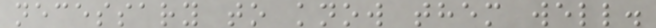necessary to know them well.
